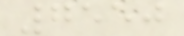7550
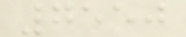7550
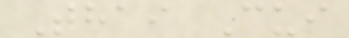Thai Cui
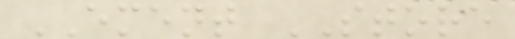EMENT STORE
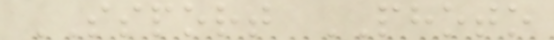SSPORT PHOTO
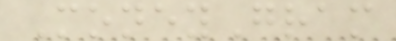MoneyGram
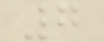7
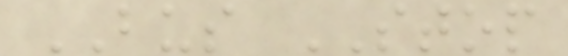BUS STOP
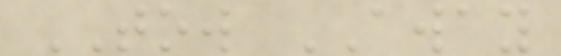TOW AWAY
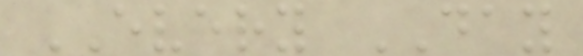EVERY DAY
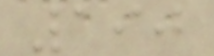190
